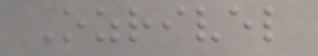Ozrivel
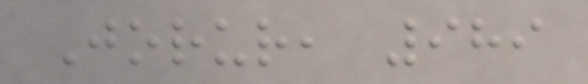Jorur, 989
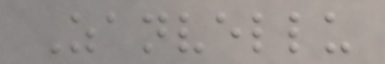Zanvellu
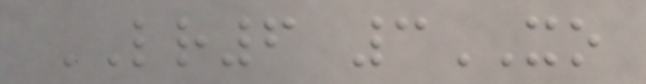LR6 3XO
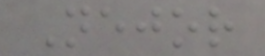Nejor
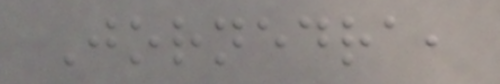Jornedra,
